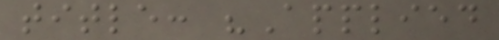title: "Applied
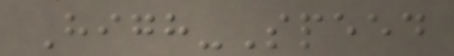High-Speed
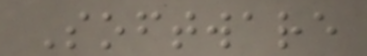Software
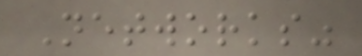Networks"
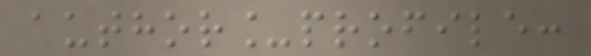author_profile:
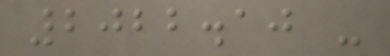2022.10 -
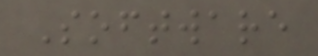Software
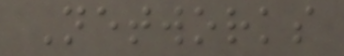Networks
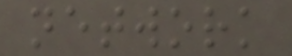network
